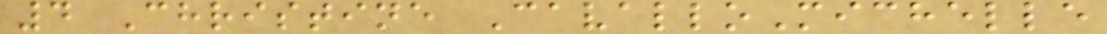4 Christine CavalloMichelle
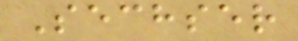Sechser
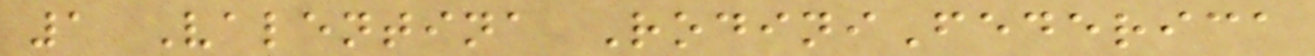1 Valentina RodiniFederica
